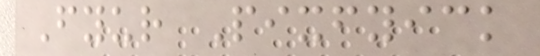Fyur Pixfyick
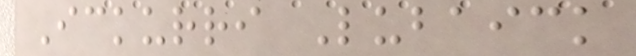Ickurri Lubaick
